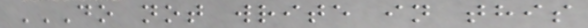DO NOT WRITE IN THIS
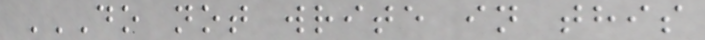DO NOT WRITE IN THIS
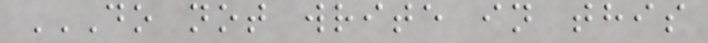DO NOT WRITE IN THIS
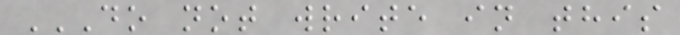DO NOT WRITE IN THIS
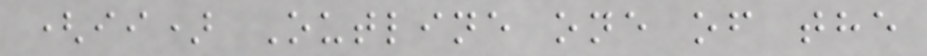(ii) Outline one of the
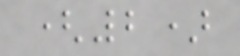(2)
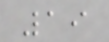19
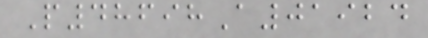P48698A01924
